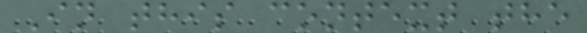In this context the
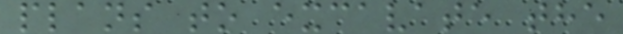plans to excavate the
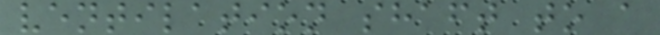ventilation shaft to a
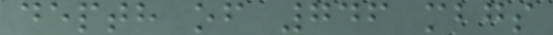depth of 746 mbgs
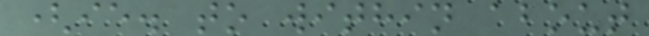(ie. to within about
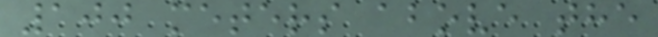100 meters above the
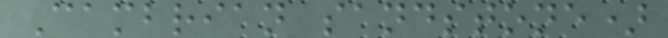Cambrian sandstone)
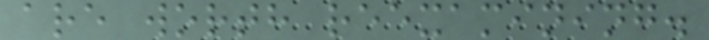are worth reexamining.
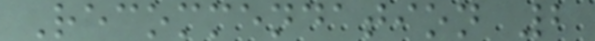Recommendation 2
